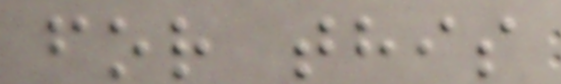for this
